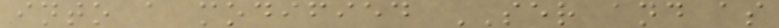into a modified SER and as
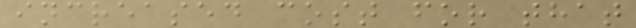increased cost for that
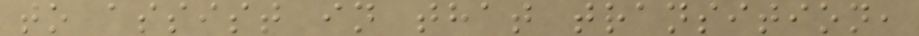to assist in that transition,
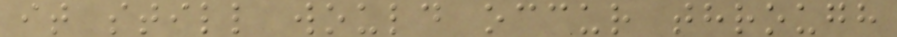it still would occur through
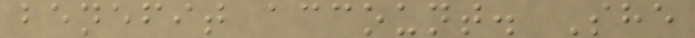benefit account. She
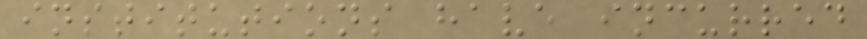institutions have incurred
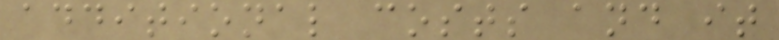additional costs and it
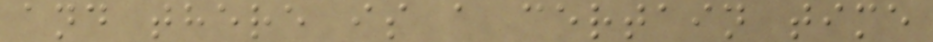and there is a certain time
